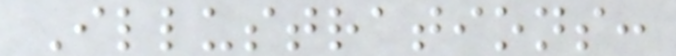Illustrations:
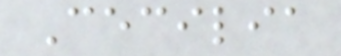Cecilia
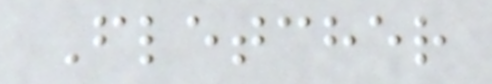Fletcher
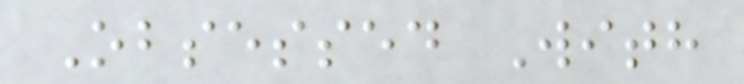Obsessed With
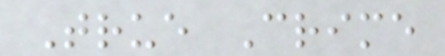True Crime
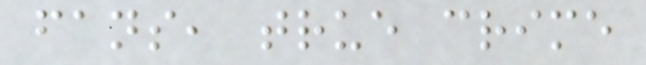fans, true crime
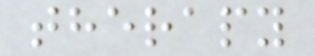therapy
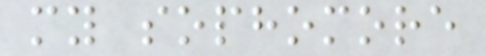my sophomore
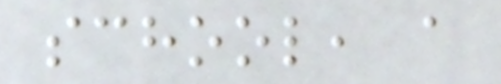school, a
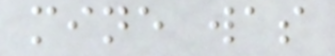mine was
